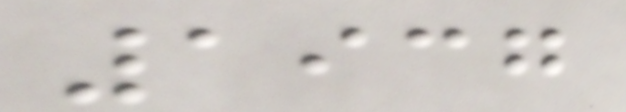1937
